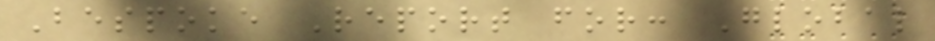Bespoke Report for: Global
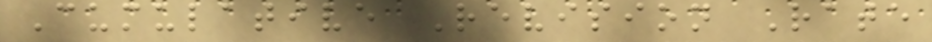Cumulative Revision Rate
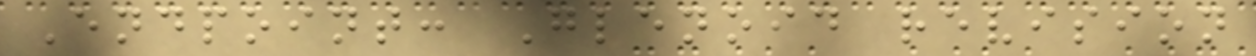Endpoint: Glenoid revision
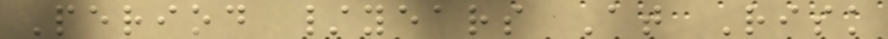Period /years At Risk
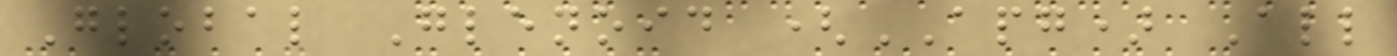Global Glenoid (APG) All
